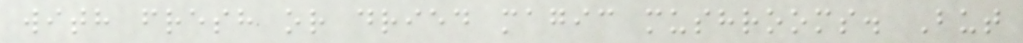with fresh or dried magic mushrooms. But
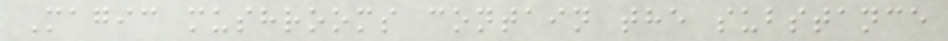Magic mushrooms contain the substance
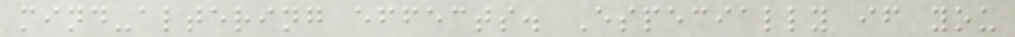mind-altering effects. Especially if you
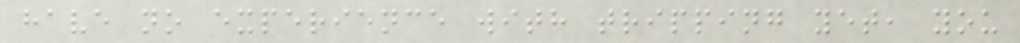have no experience with tripping yet, you
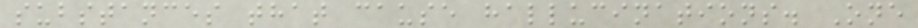substances that cause hallucinations. One
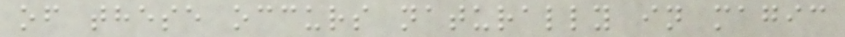of these occurs naturally in magic
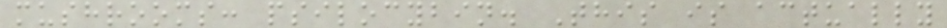mushrooms: psilocybin. This is actually
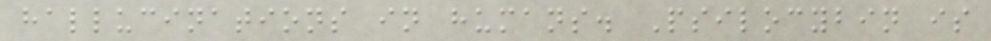hallucinations in humans. Psilocybin is
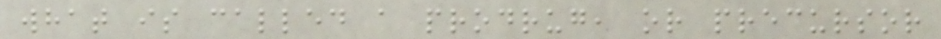what is called a prodrug, or precursor
